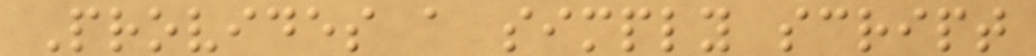Provides a simply script
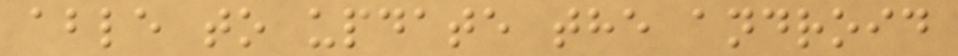able to update the android
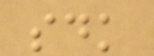sdk
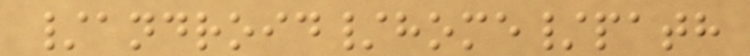/android/home/path
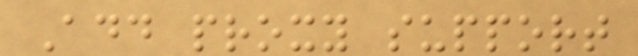Add proxy support
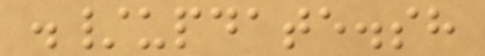./update.sh
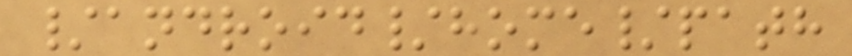/android/home/path
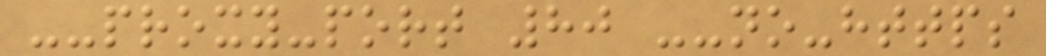--proxy-port 80 --no-https
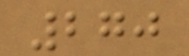270
